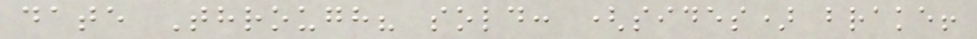date Through? sold: (sides) brake!
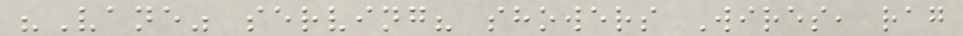"Vane" serving? showers Wires, rag
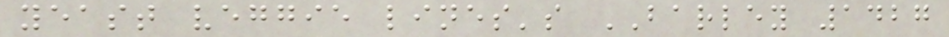yeast veggie lines's BARLEY 1427
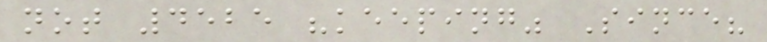not 4525 "keeping" Since?
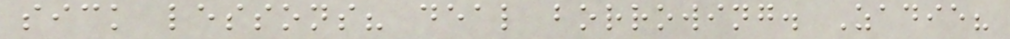sick lessons? deal borrowing. Zadie?
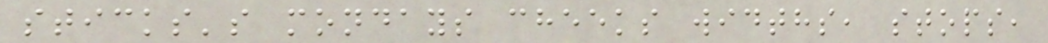sticks's mondays cheeks widths, stops,
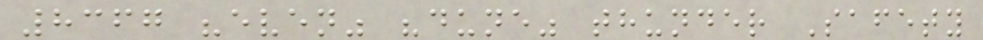8367 "even" "dune" thunder Safety
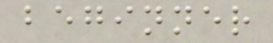beginner
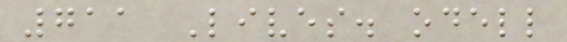711 Lives. odell
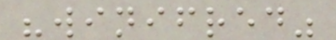"winifred"
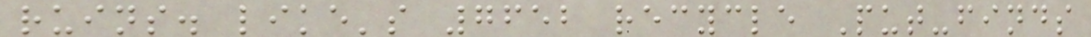ruins. like's 7652 recycle Put-finds
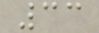33
